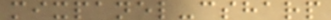mixpanel-csharp
